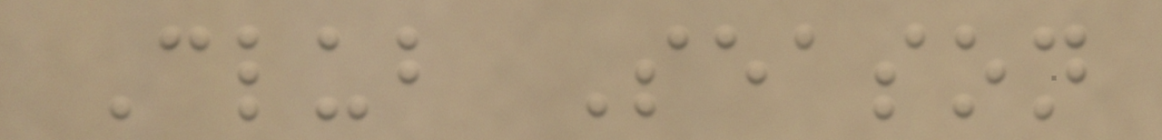Club Season
